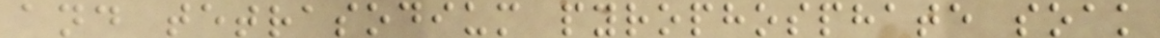and tetrasodium pyrophosphate soak
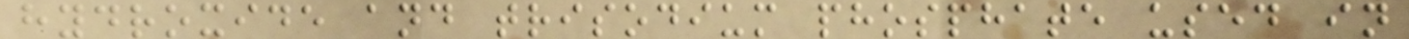hydroxide and trisodium phosphate used in
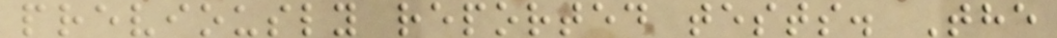previously reported tests. The
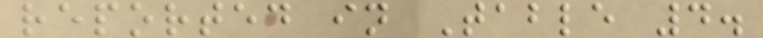reported in Table 4.
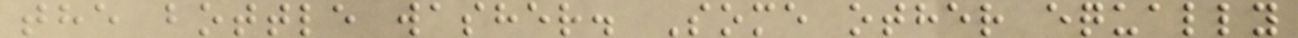the bottle washer. Some other equally
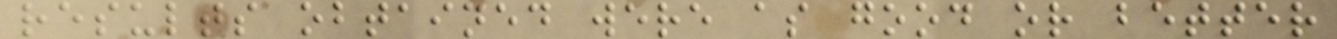results obtained were as good or better
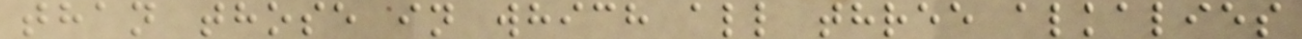than those in which all three alkalies
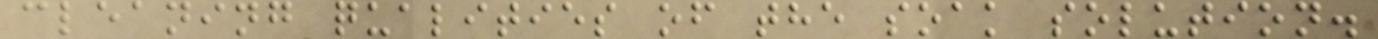cleaning qualities of the soak solution.
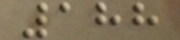188
